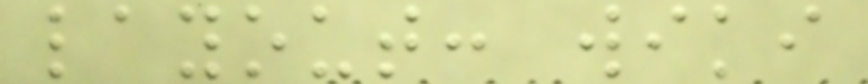layout: wiki
